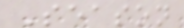Season
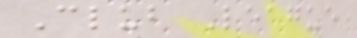Club League
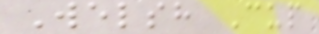Welsh Cup
